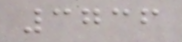3736
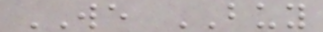WE BUY
